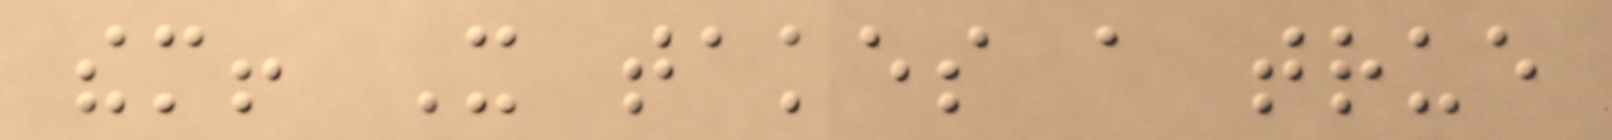them! It takes a true
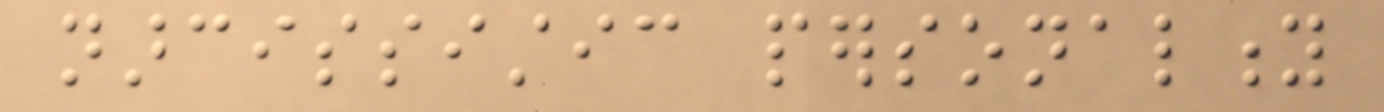narcissistic personality
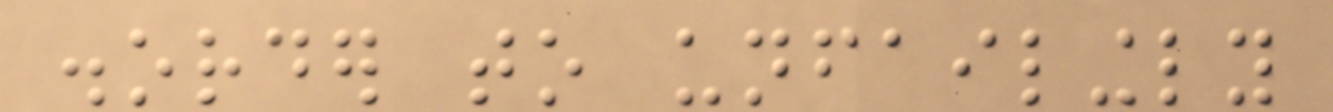disorder to unfailingly
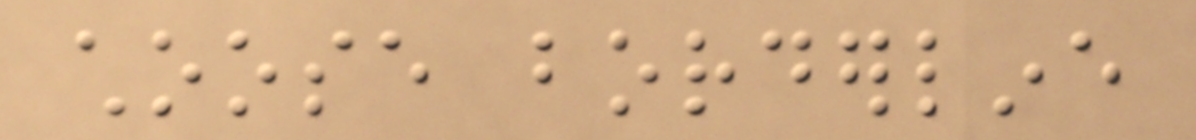choose borderline
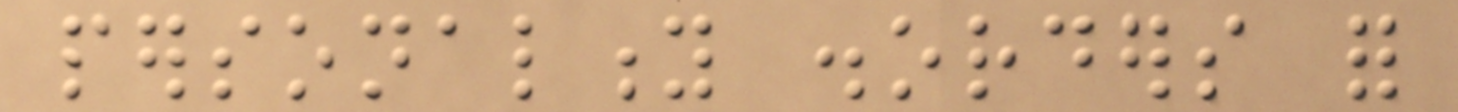personality disorders for
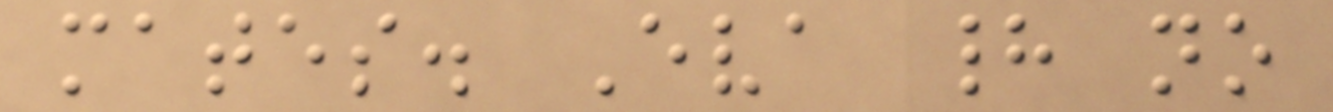mates. Eva had no
